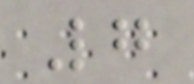7
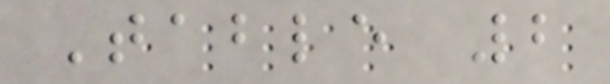Table 2
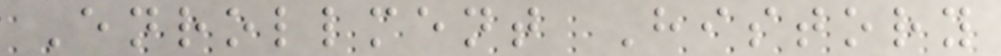Enrollment History
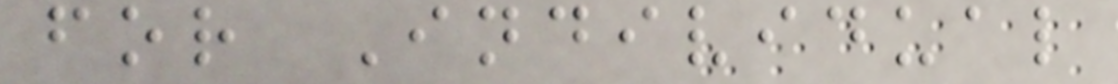for Individual
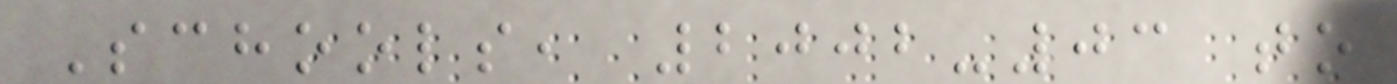Schools, 2002-03 to
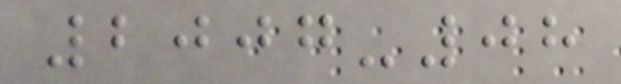2007-08
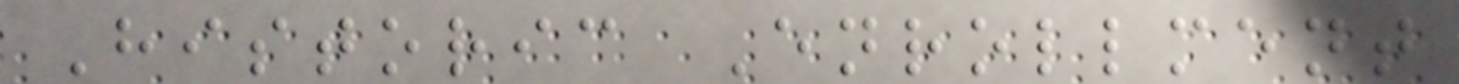Historic Enrollment
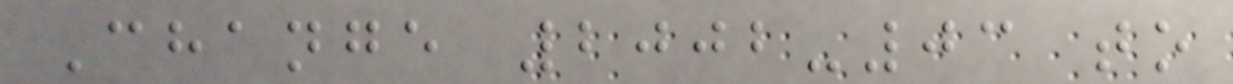Change 2002-03 to
